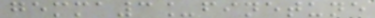gemma3_finetune
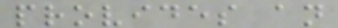provides an
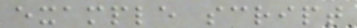example script
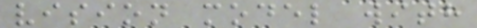vision model with
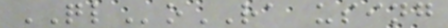QLoRA using
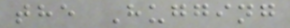the Hugging
